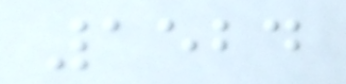1524
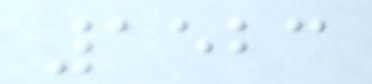1523
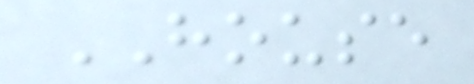HOUSE
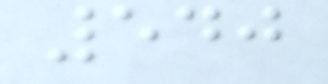540
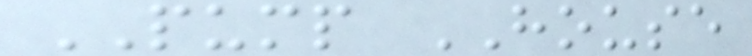PUMP HOUSE
